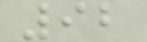92
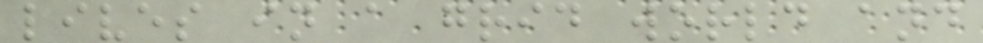lives in a grid world and
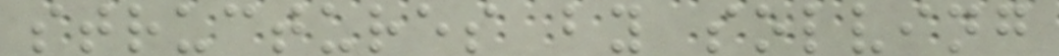structures by solving
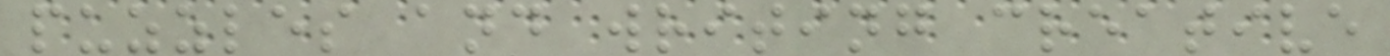puzzles and writing creative
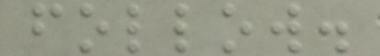follow.
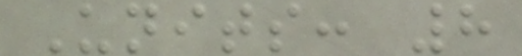Units: 8
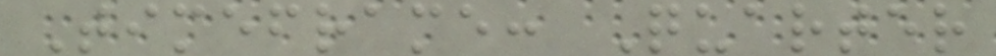Timeframe: Quarter
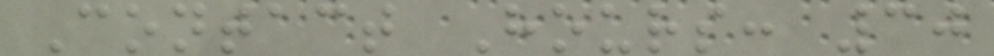Contact Hours: 30
